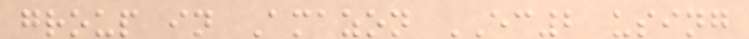group in Amazon EC2 using
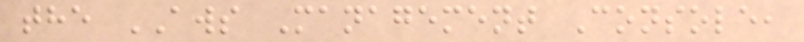the AWS Management Console,
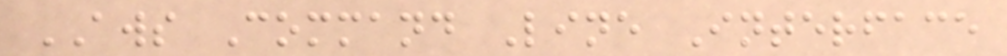AWS Command Line Interface
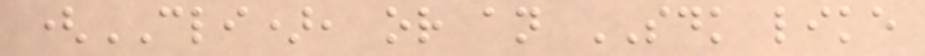(CLI), or an SDK like
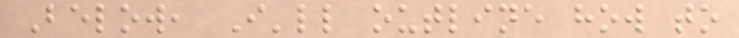Below, I'll outline how to
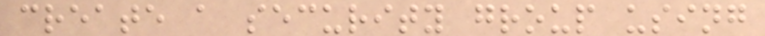create a security group using
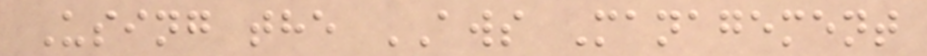Using the AWS Management
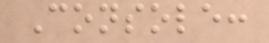Console:
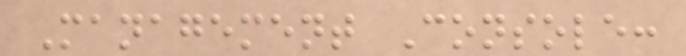Management Console:
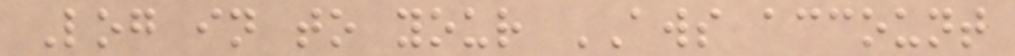Log in to your AWS account
